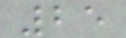25
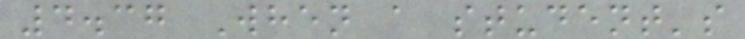4.37 When a student's
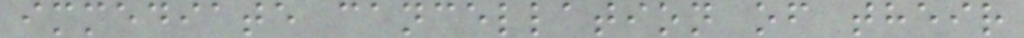immediate cancellation of their
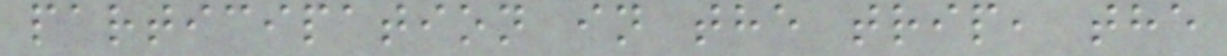participation in the trip, the
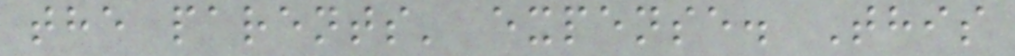the parents' expense. This
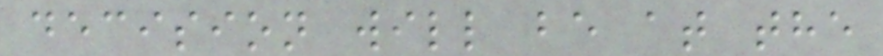decision will be at the
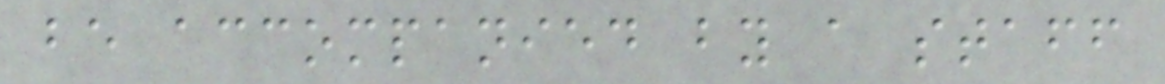be accompanied by a staff
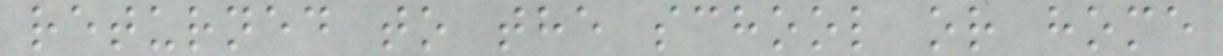returned to the school or home
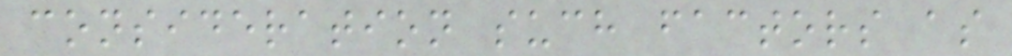consideration such factors as
